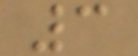3
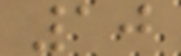10
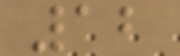12
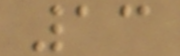13
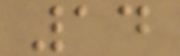14
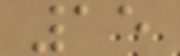15
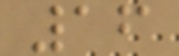16
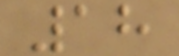18
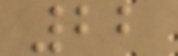22
